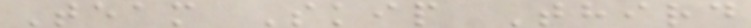Team Skip Third
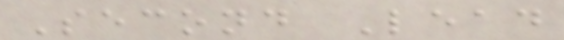Second Lead
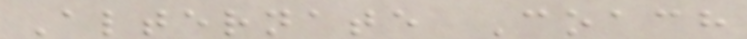Alternate Coach
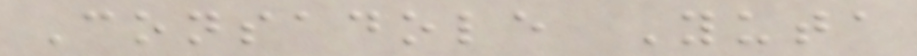Consadole Yuta
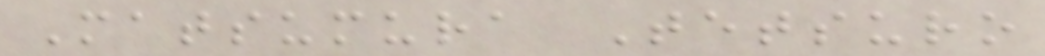Matsumura Tetsuro
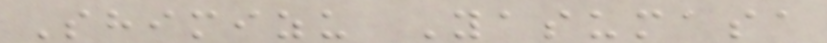Shimizu Yasumasa
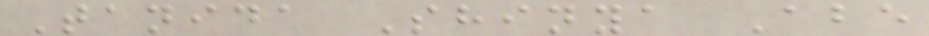Tanida Shinya Abe
